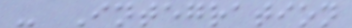- Integration
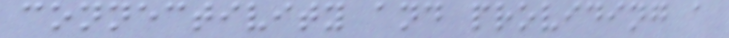connectivity and providing a
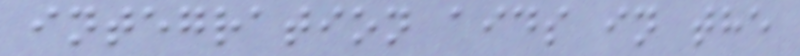integration aids in the
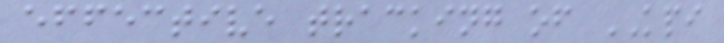effective tracking of KPI
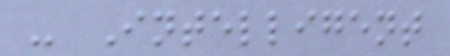- Intelligent
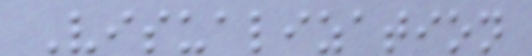Visualization
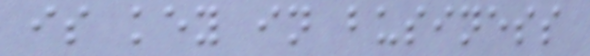is key in business
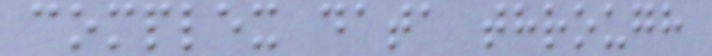complex data through
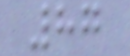87
